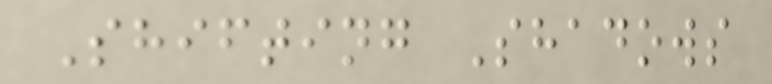Shifting Shadows
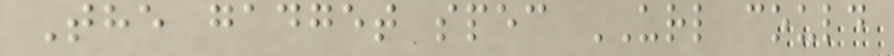The gadget spec URL could
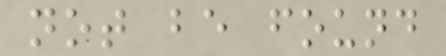not be found
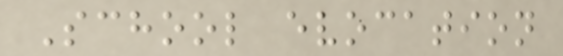School evocation
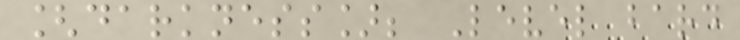[darkness]; Level bard
